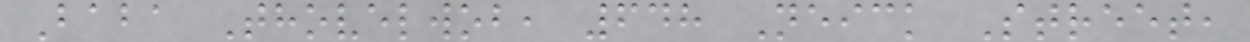Baba Thovelwob, 648 Neick Street,
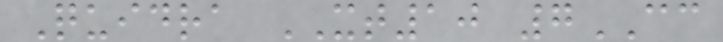Quidra XT10 7CC
